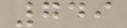749
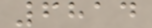6814
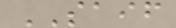SAIF
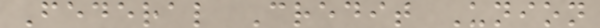Federal Credit Union
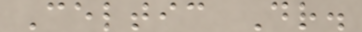Celtic Dr.
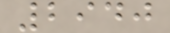2940
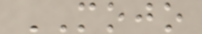MOJO
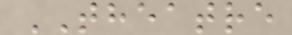THEATRE
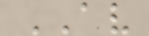AV
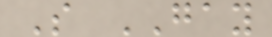S GAY
